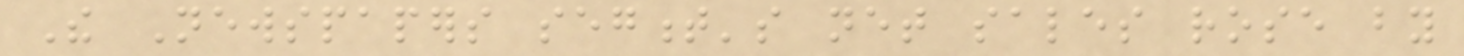The Newspapers segment's net sales rose by
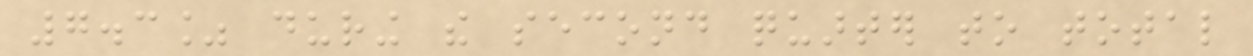7.3% during the second quarter to total
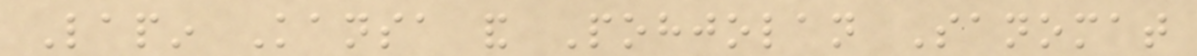Lapin Kansa and Pohjolan Sanomat
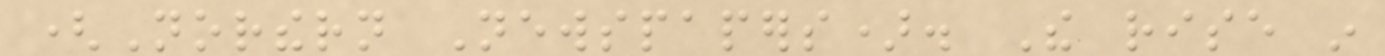(Northern Newspapers). The rise in
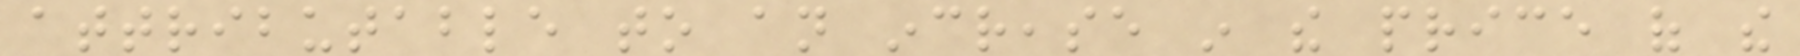attributable to an increase in the price of the
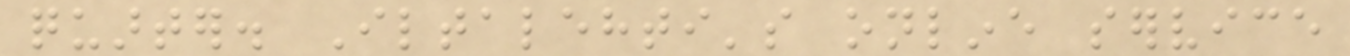quarter. Iltalehti's online service
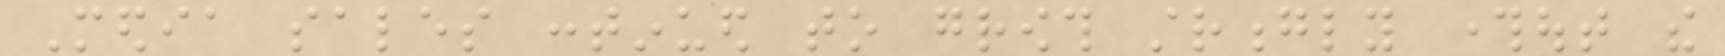Media sales continued to growth strongly throughout the
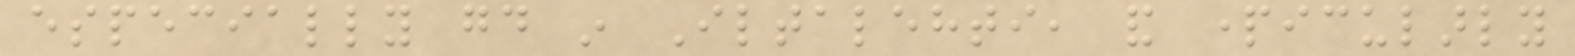especially good in Iltalehti, and particularly
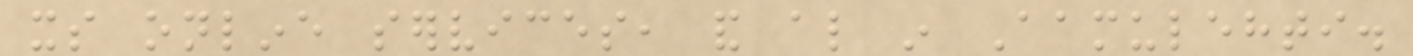its online services, and also in Aamulehti.
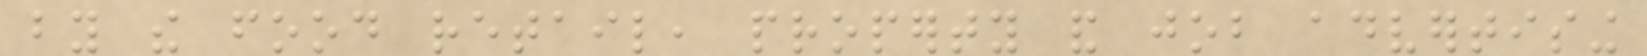by the food retail, property and job advertising
